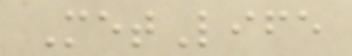MetLife
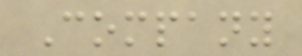Company
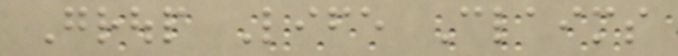Group Life Claims
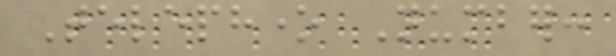Telephone Number:
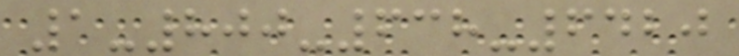1-800-638-6420
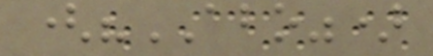("ABO")
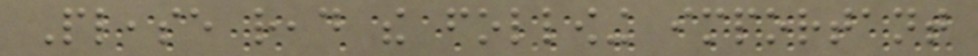Please read the following important
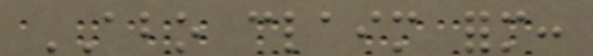ABO claim form:
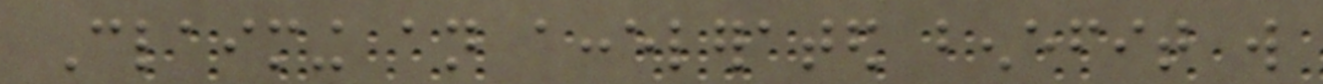Claiming an accelerated benefit will
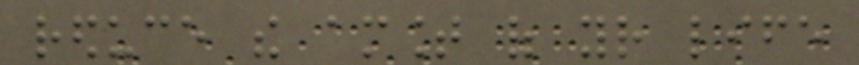reduce the amount of your life
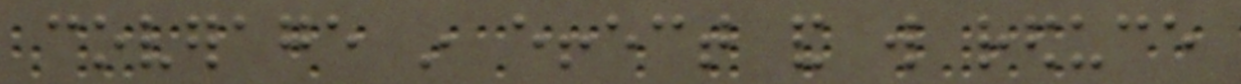coverage in effect and will reduce
